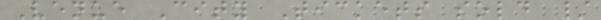Venue City Tickets sold /
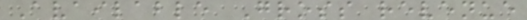Available Gross revenue
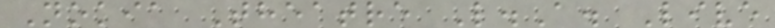Nokia Theatre L.A. Live
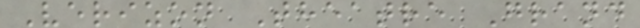Verizon Theatre Grand
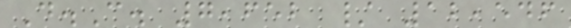D.C. 7,652 / 12,546
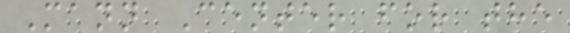Mann Center for the
